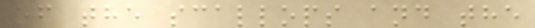of the scallops and the
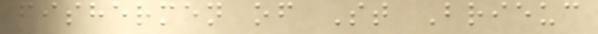fishermen of St Brieuc
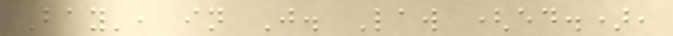Bay', in J. Law (ed.),
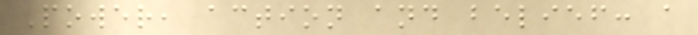Power, action and belief: a
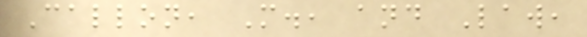Callon, M., and Law,
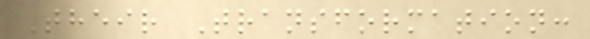Their Transformation:
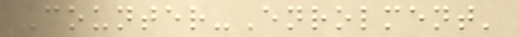Counter-Enrolment'
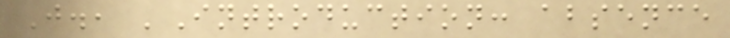J., 'Introduction: absence
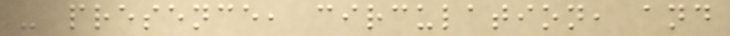- presence, circulation, and
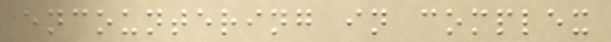encountering in complex
